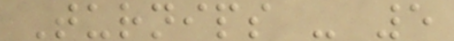Turnips - 5
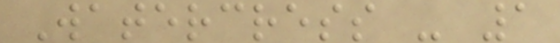Watercress - 1
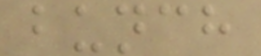bunch
